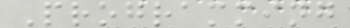Programming
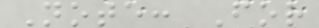Note: For
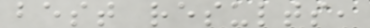best results,
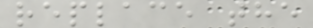replace the
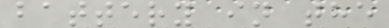battery in the
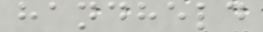handheld
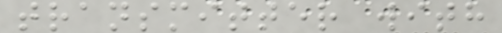transmitter with
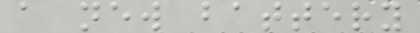a new battery
